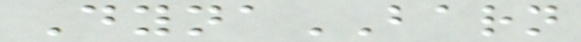DynaBARN
